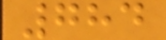784
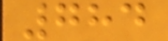784
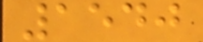1540
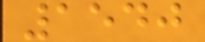1540
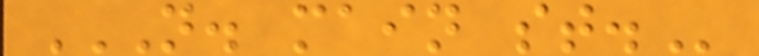N. MAIN ST.
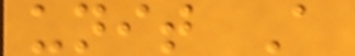unit A
